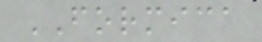FORMICA
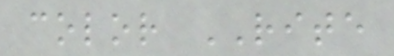color RITE
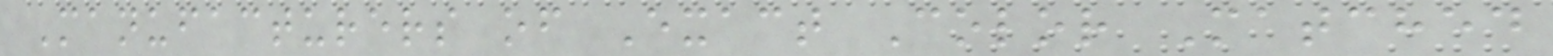Manufacturers of Exact Color Matched
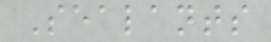Sealants
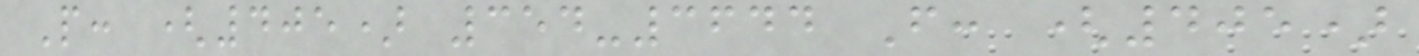P: (405) 354-3644 F: (405)
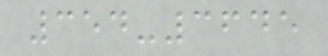354-3645
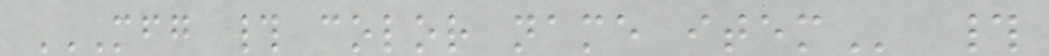MFG # COLOR NAME ITEM #
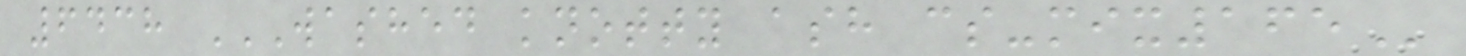6438 WASHED KNOTTY ASH CS-MIX165
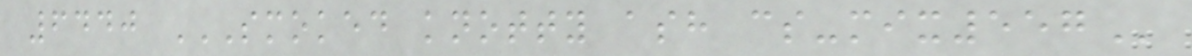6440 SMOKED KNOTTY ASH CS-MIX557
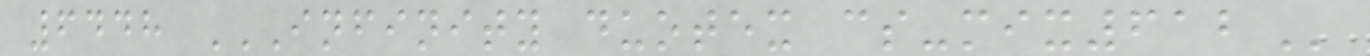6448 INFINITY DUOTEX CS-MIX612
